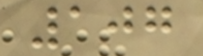107
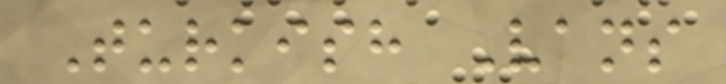Turkish Vans
